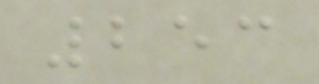253
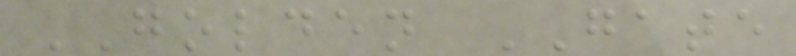GOLDEN GATE
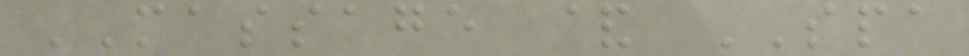MASSAGE & SPA
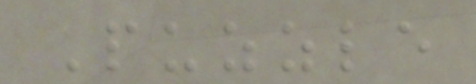Puzzle
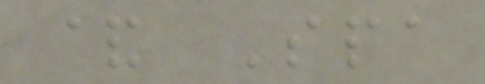& Spa
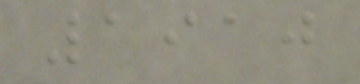1910
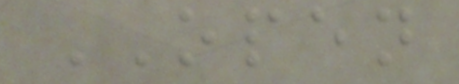OPEN
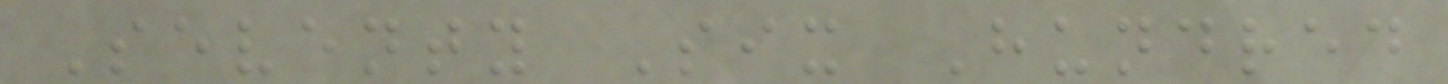Seventy Six Hundred
